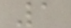1
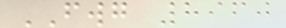FWG 8960
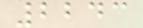2243
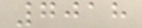7018
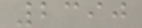2390
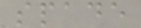spade
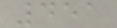451
